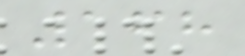168
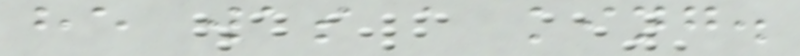he was a king.
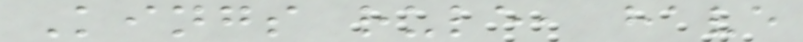Kings rule, have
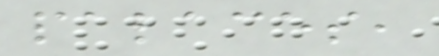palaces,
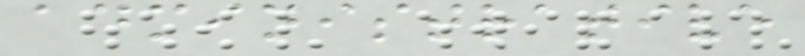administrative
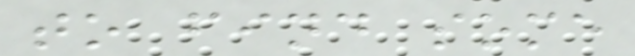to find some
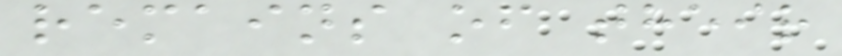remains of their
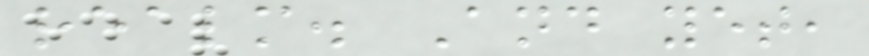realm. And yet,
